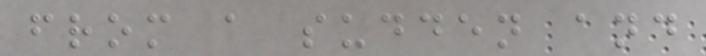from a sudden and
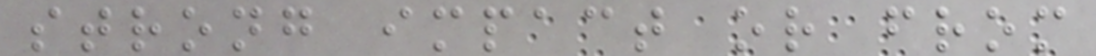strong impact or from
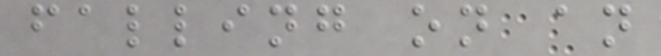falling on an
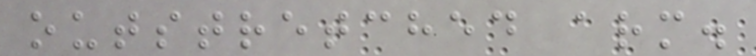outstretched arm.
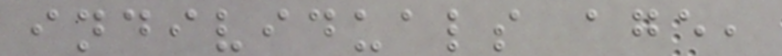individuals age,
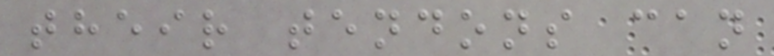their tendons can
